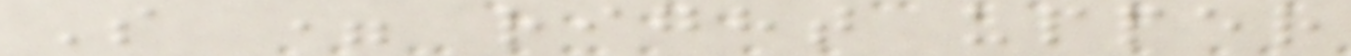S = right upper
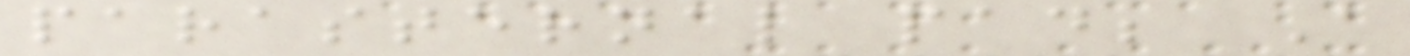parasternal pad; A
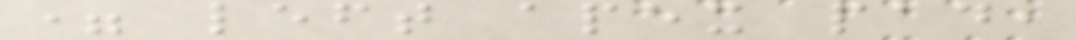= left apex pad,
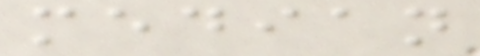median
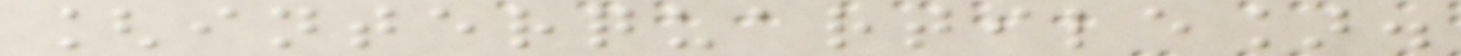[interquartile].
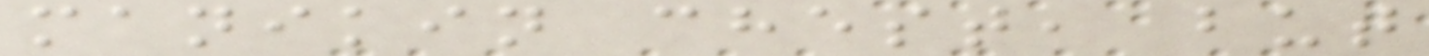manikin chest, but
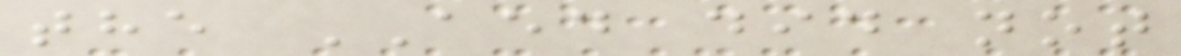the AED did not
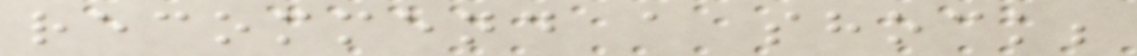recommend a shock;
